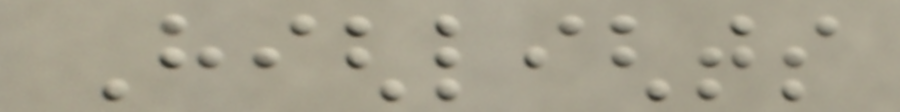Highlights
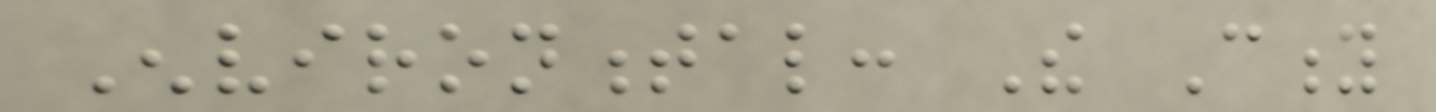Environmental: The City
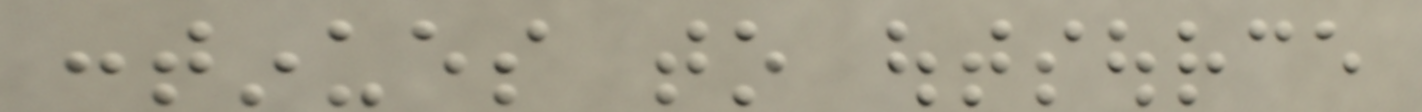continues to outsource
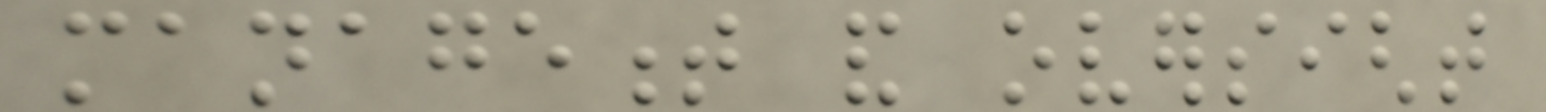management and oversight
